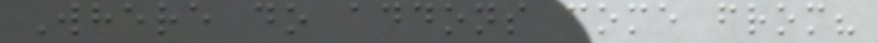Where do addons come from?
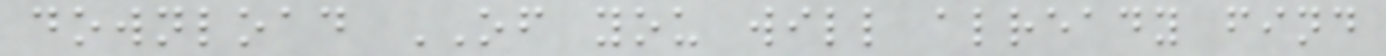download OF you will already find
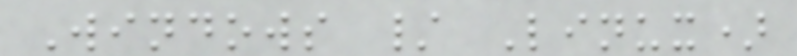Windows / Linux)
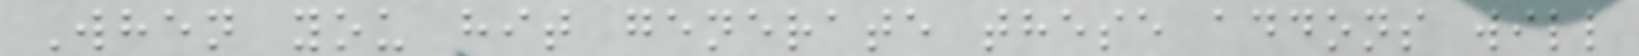When you hit generate these addons will
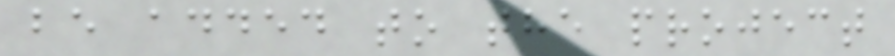be added to the project
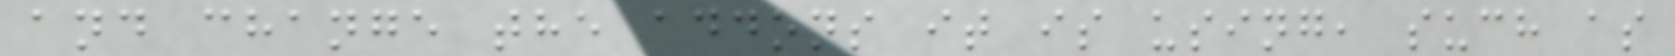and change the addons it is using, such as
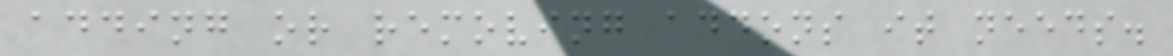adding or removing addons it needs.
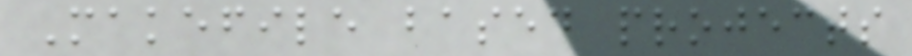Makefile based projects
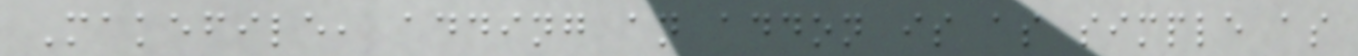Makefile, adding an addon is as simple as
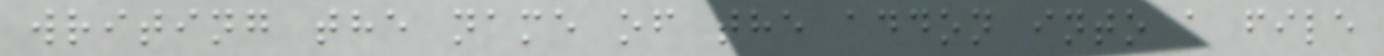writing the name of the addon into a file
